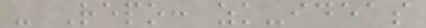- Repo: zk-ideas
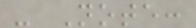- Note:
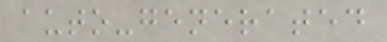auto-generated
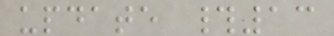update #13
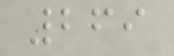269
